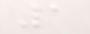1
